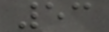53
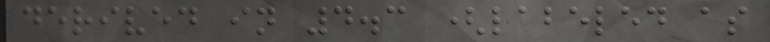derived in 4.3 (labeled as
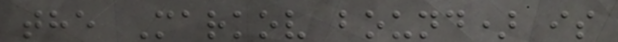the Markov bound) is
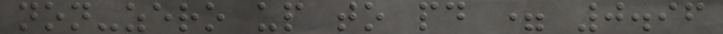non-zero up to pd = 0.96
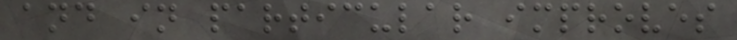and in particular improves
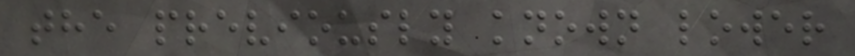the previously known lower
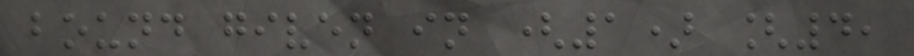bound given in (1) [4,
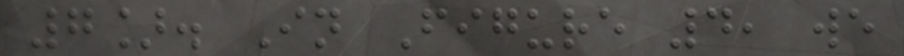7]. In Figure 4, we
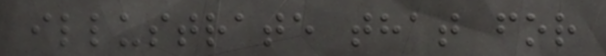illustrate that for
